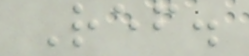Ref.
